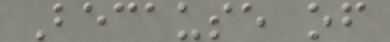Because of
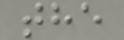the
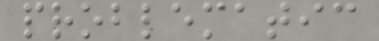problematic
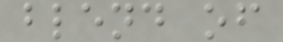blend of
